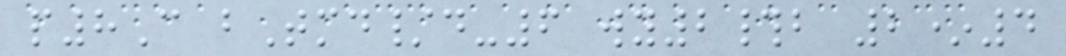p8C bTmd/d-6 wy2#b 2*4
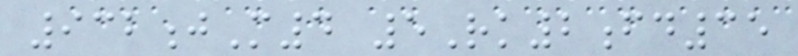932jM4 5Rk2fd35
